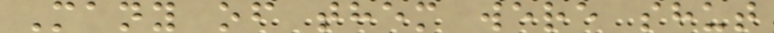Many of them were shut
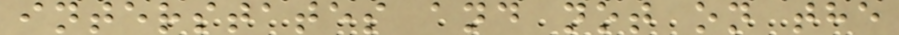interstates and not on the
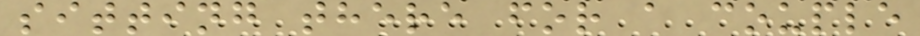sitting there for a couple
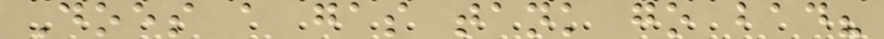Does a gas tank go bad?
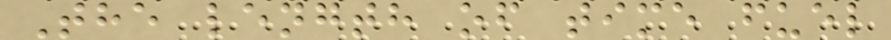The length of time fuel
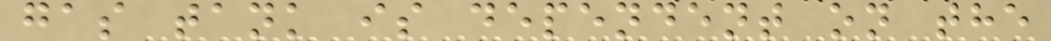gas tank is dependent on the
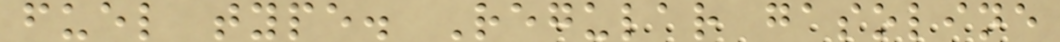fuel type. Regular gasoline
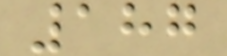187
